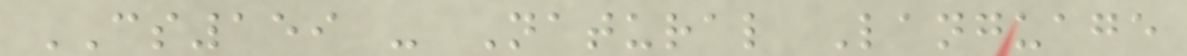CS159 - Natural Language
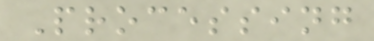Processing
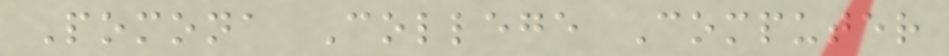Pomona College Computer
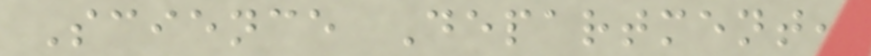Science Department,
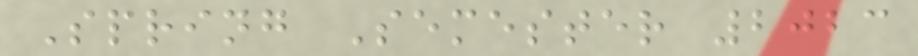Spring Semester 2023
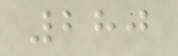280
